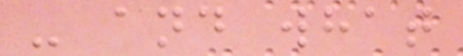- and what
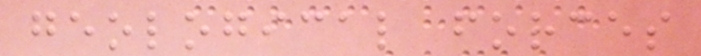geological forces
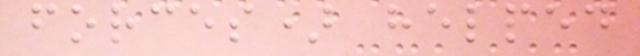forces) helped
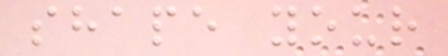shape your
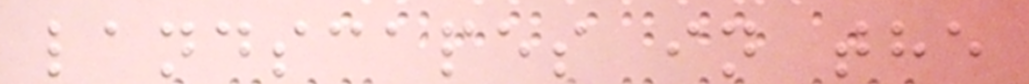landscapes in the
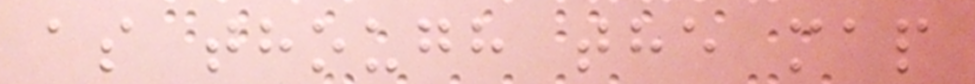as though the map
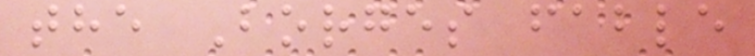the Borges fable
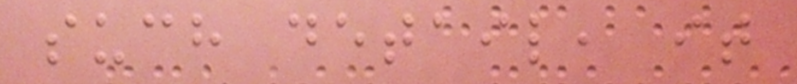such detail, it
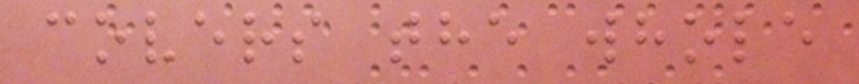covers the whole
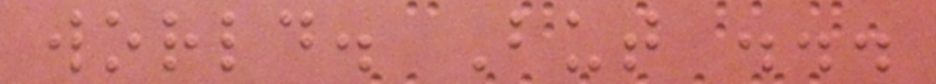world. But ...
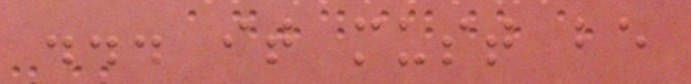... it must be
